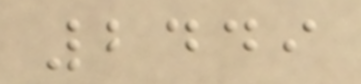2449
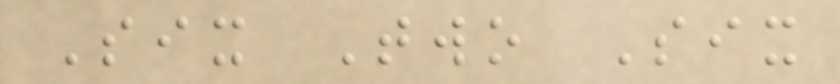Six Two Six
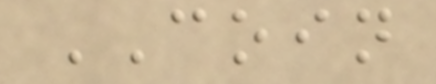COIN
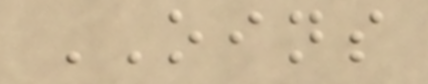OINS
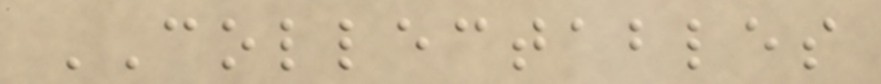COLLECTABLES
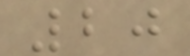20
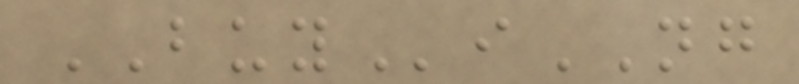BUYiNG
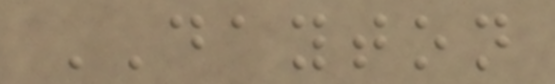DAYTON
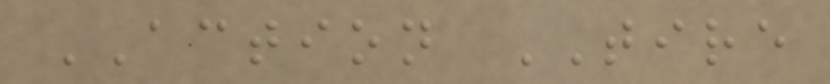ACTION TIRE
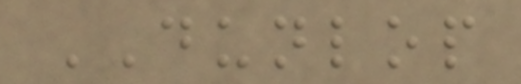DUNLOP
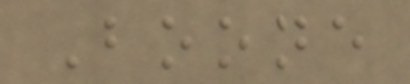Boone
